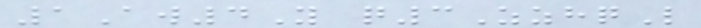1Aw4Y q3ZzhqL
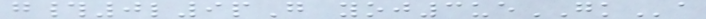g#0l9pG yoj3ueGKa
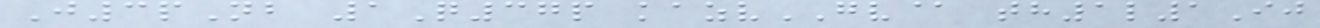J3pNb 1Q37p kazvGV@ th1l1Ij
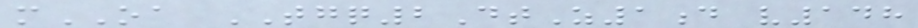mOA TGQ2DtZ1d v148
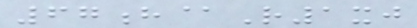67h@R1xj
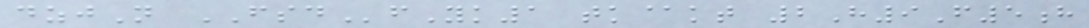dzjN FSDfYk1 tk@kt 2H9F5h
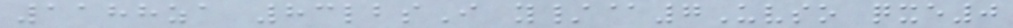1188za 83lbsI y/@7Uvso qxe0
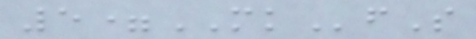5=MKfS
